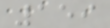159
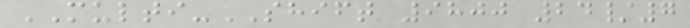MULTI-SHIFT 9800 24/7
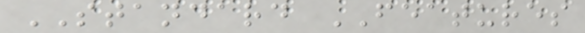STANDARD FEATURES
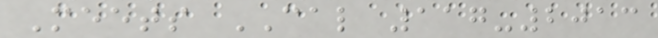Meets CAL 117-2013
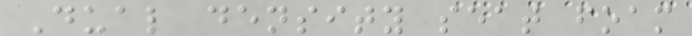Dual density seat foam
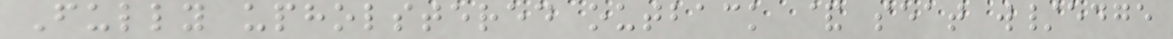Fully upholstered outback & seat w/edge
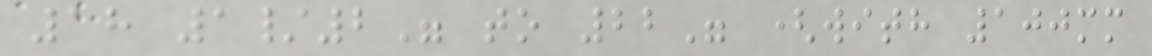18 1/2" to 22" (with 100mm
